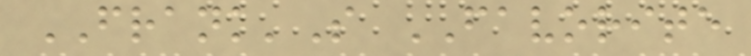FRANK'S FAVORITE
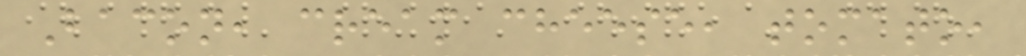Bacon, cream cheese, tomato,
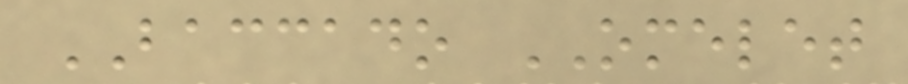BACCADO OMELET
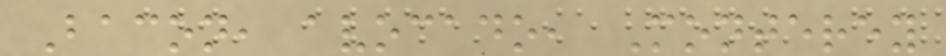Bacon, avocado, Monterey
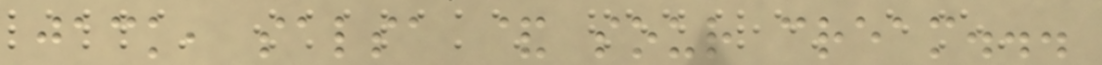jack, salsa & sour cream...
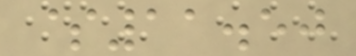$11.50
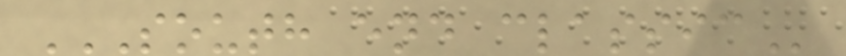SOUTH END CLASSIC
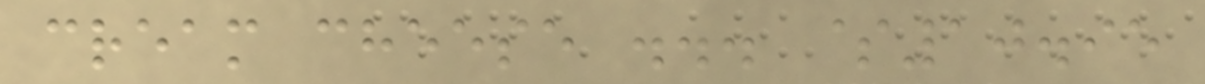cream cheese ... $10.95
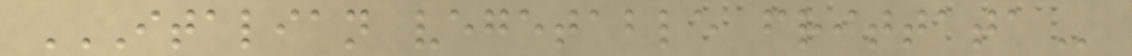ITALIAN VEGETABLE FRITTATA
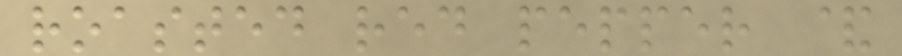roasted red pepper &
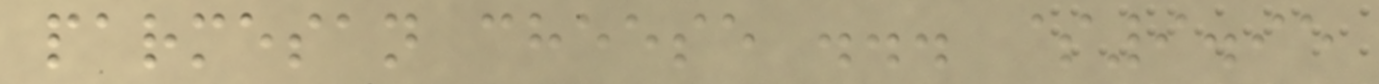parmesan cheese ... $9.95
